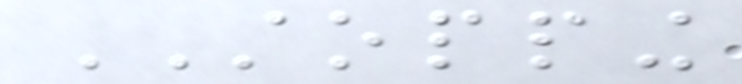STOPPING
